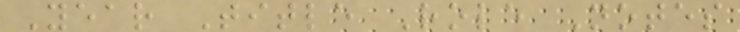Year Title Role Notes
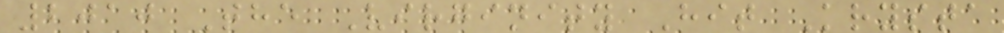2010 The Virginity Hit Krysta
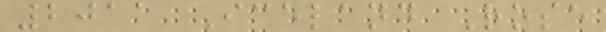2011 Iceland Rose
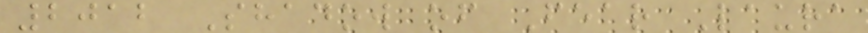2012 Shadow of Fear Laura
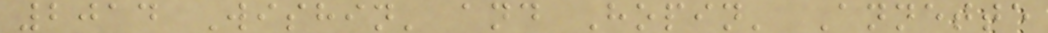2014 Wishin' and Hopin' Annette
